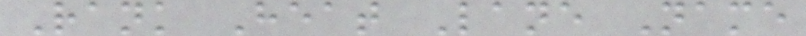Rank Heat Lane Name
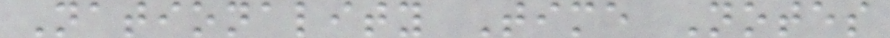Nationality Time Notes
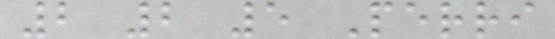2 2 5 Perri
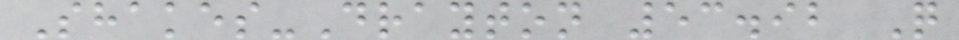Shakes-Drayton 53.92 Q
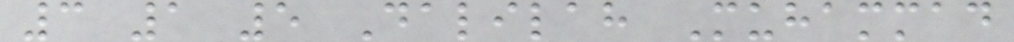3 1 5 Dalilah Muhammad
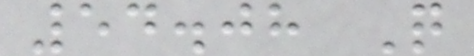54.08 Q
